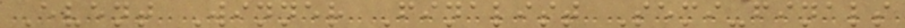Event Winner Finalist Semi-finals
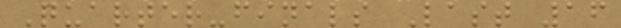Quarter-finals Last 16
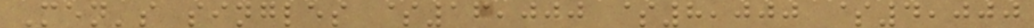Men's singles $16,000 $8,000 $4,000
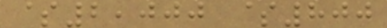$2,000 $800
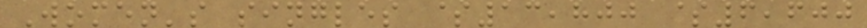Women's singles $13,800 $6,600
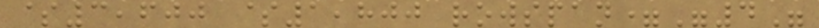$3,600 $1,800 rowspan="4"
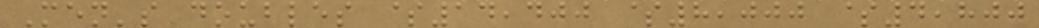Men's doubles $14,400 $8,000 $4,800
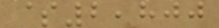$2,800
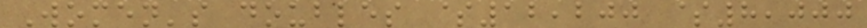Women's doubles $12,200 $8,000
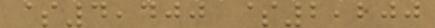$4,400 $2,200
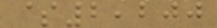$2,200
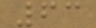63
